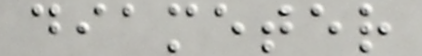diameter
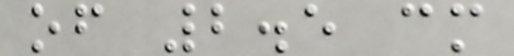of 2.5 cm
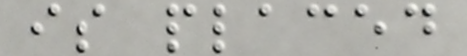is placed
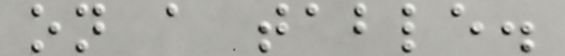on a table.
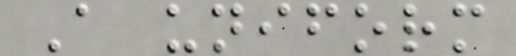A uniform
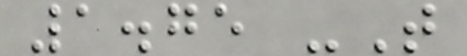1.75 -T
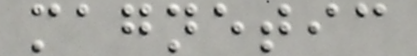magnetic
